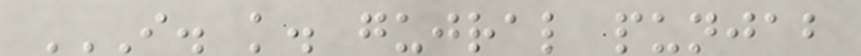I. K. GUJRAL PUNJAB
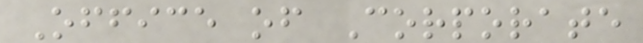Office of Corporate
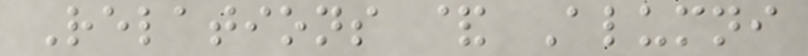Relations & Alumni
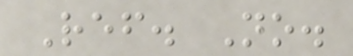Ref. No.
